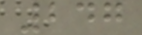247
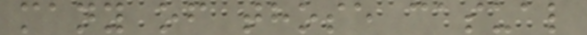many of those casual
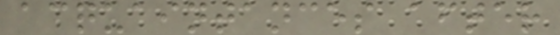acquaintances after
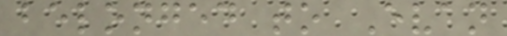belonged to Evan
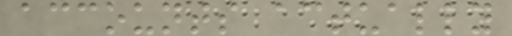accounts actually
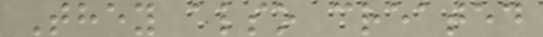They also created
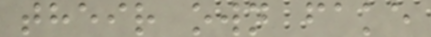their own fake
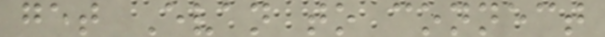get Evan to connect
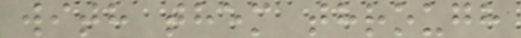with them through
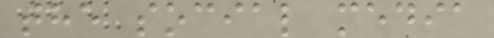the social media
